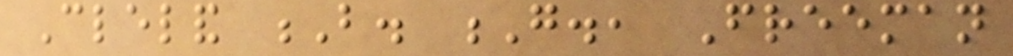Cleland B. G., Freeman
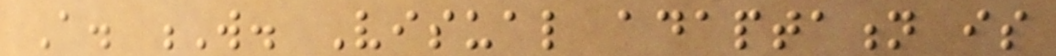A. W. Visual adaptation is
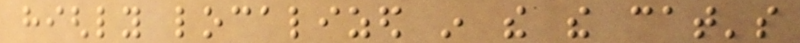highly localized in the the cat's
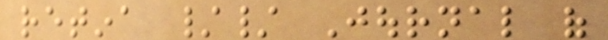retina // Journal of
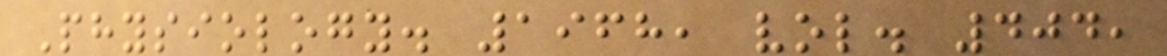Physiology. 1968, vol. 404,
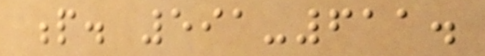p. 591-611.
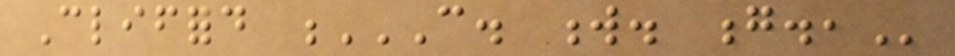Clifford C. W. G.,
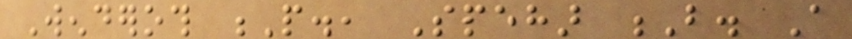Wenderoth P., Spehar B. A
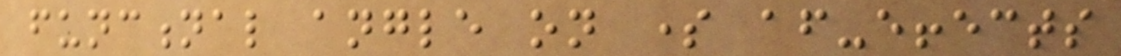functional angle on some after-effects
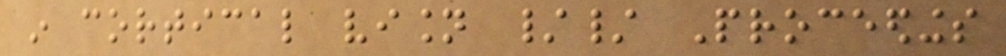in cortical vision // Proceedings
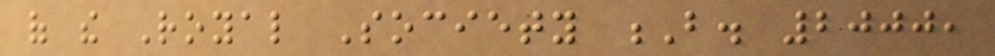of the Royal Society B. 2000,
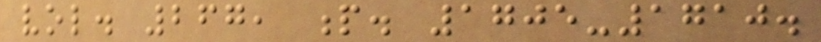vol. 267, p. 1705-1710.
